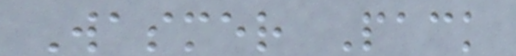Wasmer Pack
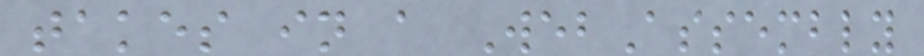takes in a WebAssembly
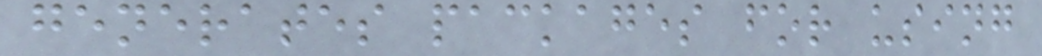generates packages for using
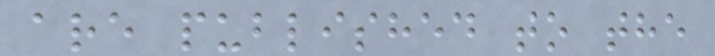are published to the
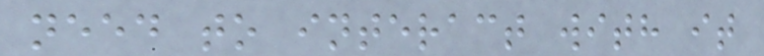need to interact with it
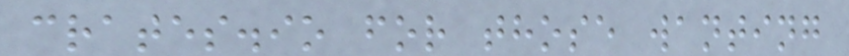crates.io for those wanting
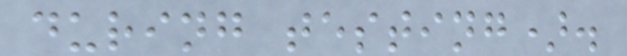during testing).
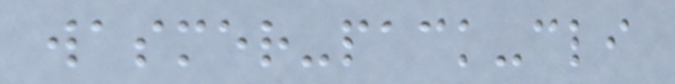wasmer-pack-cli
